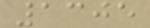1305
